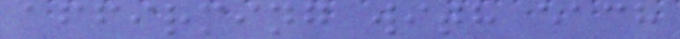affirming with each
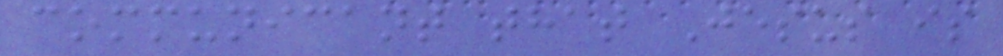communicant that Jesus is
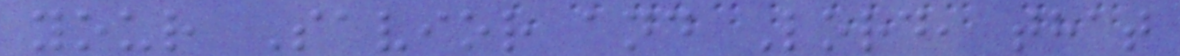your Savior and Lord, that
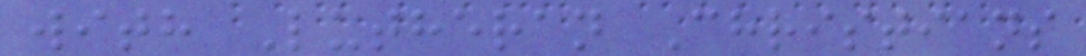with Lutheran Christians
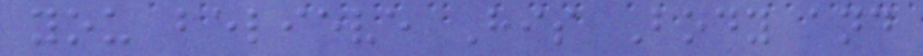you believe His Body and
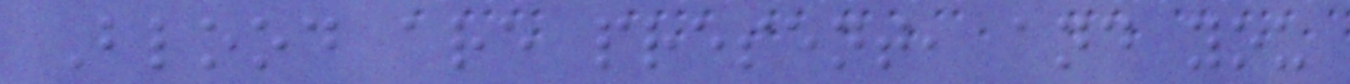Blood are present, and you
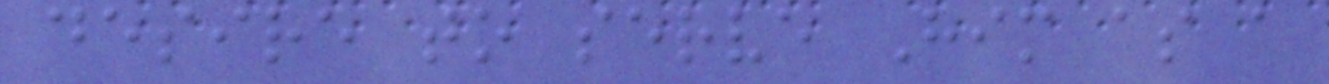desire to serve Him as a
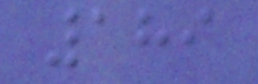189
